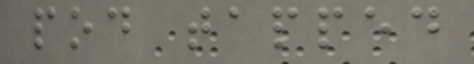pod tapped
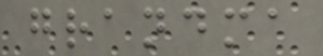grandma
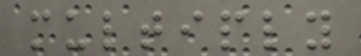multiply
